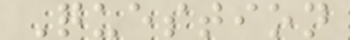Question
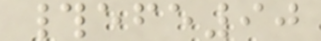#efe90
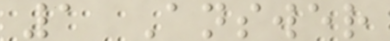1 Answer
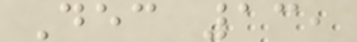Dec 13,
